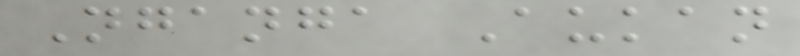Nganga Aukan
